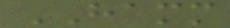HAMM
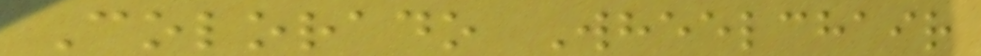Colorado Wheelchair
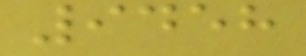9458
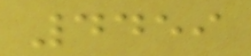4459
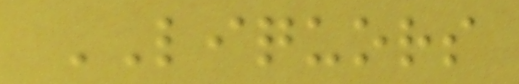LIQUORS
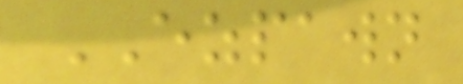EZPAWN
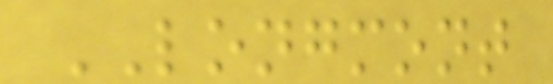LONGMONT
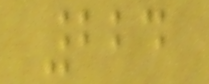224
